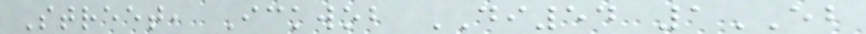Street, Ickwob DI54 1EB
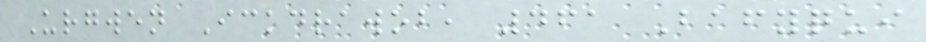Urgwen Ickdrawob, 461 Bafyqui
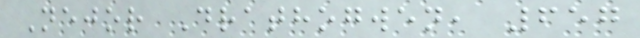Nejor Drathogwen, 657
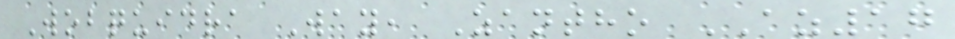Wobquidra Way, Zantho AZ17
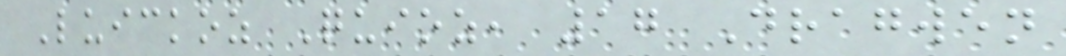Luickoz Quioz, 17 Dragwen
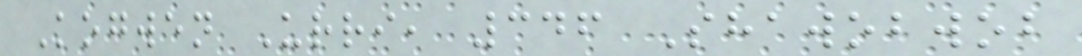Kogwen Urri, 346 Shawobwob
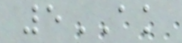5AK
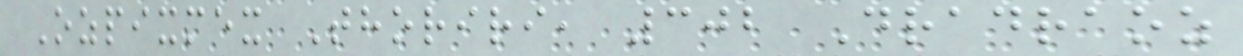Ozpixmex Thoriri, 302 Dradraoz
